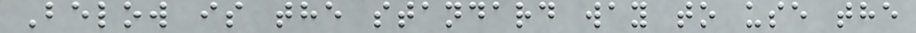Below is the standard way to use the
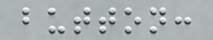button:
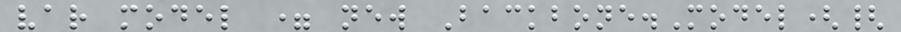var model = new Backbone.Model({
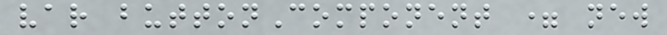var buttonComponent = new
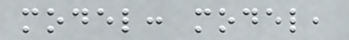model: model,
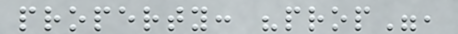property: "prop",
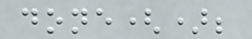done();
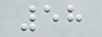58
